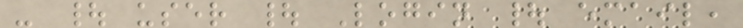- | user | Login | email,
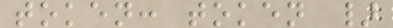token: token }
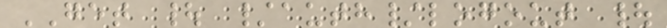GET | /auth/logout |
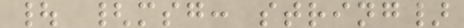| {msg: string}
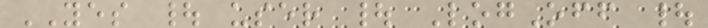YES | user | LogOff |
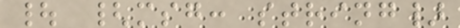| {msg: string}
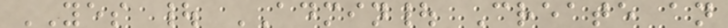YES | ADMIN| Create an
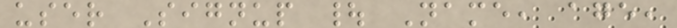user Signup | Name, age,
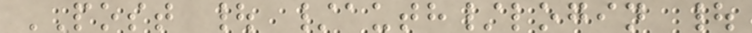POST | /auth/login |
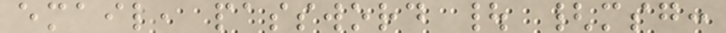email, password | {msg:
